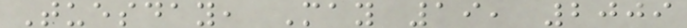Tuesday, May 19, 2009
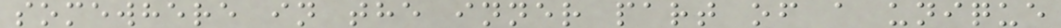somewhere in the inner part of a unique
